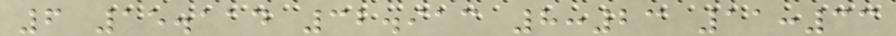6 15.114 32.913 8:23 11:33
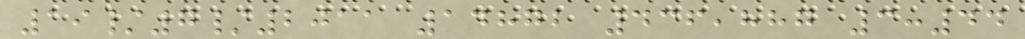19/7/2011 14872 436,887 3:44
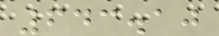643.10
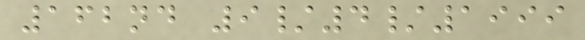162nd 9/4/1999
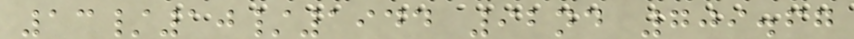13/10/1944 92nd 709.67
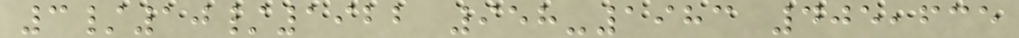3/10/1922 958-1983 405,635
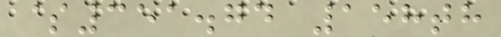$351.74 158th
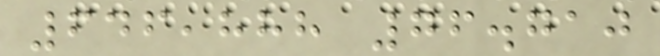646,888 76.710
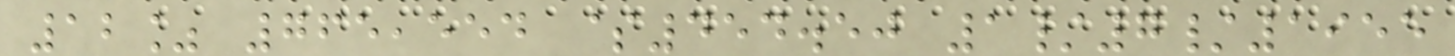12% 765,554 $454.50 1/7/1955
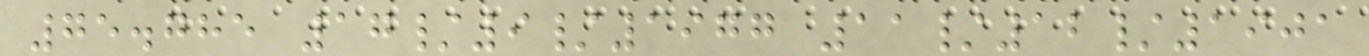75.785 17/9/1977 11/12/1901
